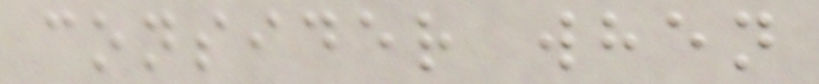consider when
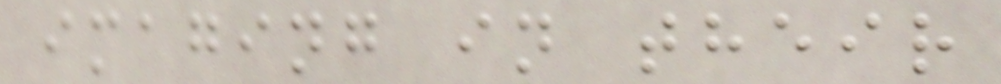imaging in their
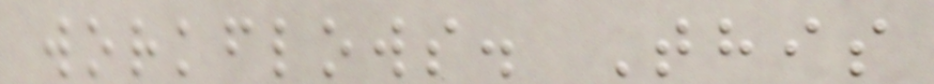workflows. This
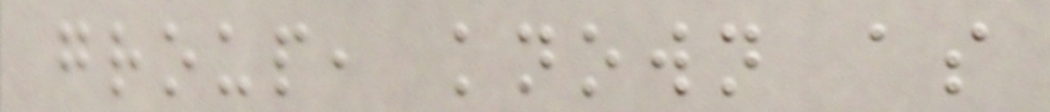group, known as
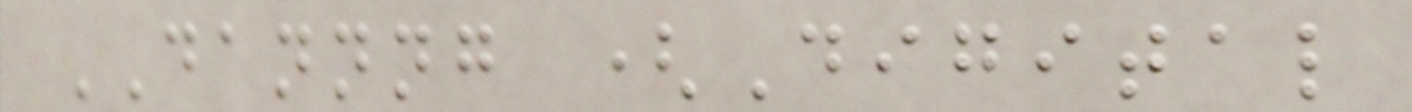DANNNG (Digital
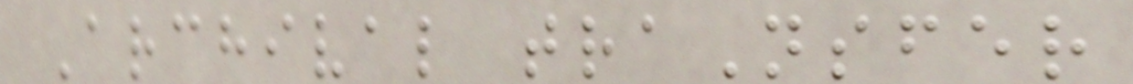Archival traNsfer
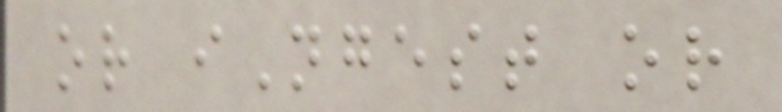or iNgest or
